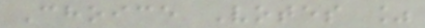Choice Votes %
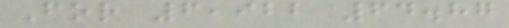For 6,922 64.87
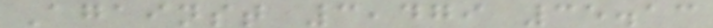Against 3,479 35.13
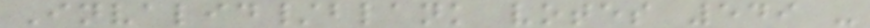Invalid/blank votes 549 -
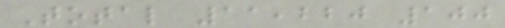Total 11,220 100
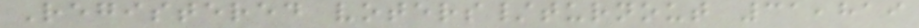Registered voters/turnout 31,819
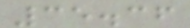35.36
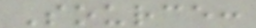Source:
